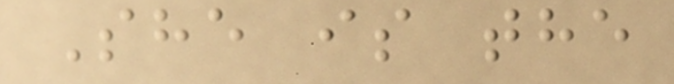She is the
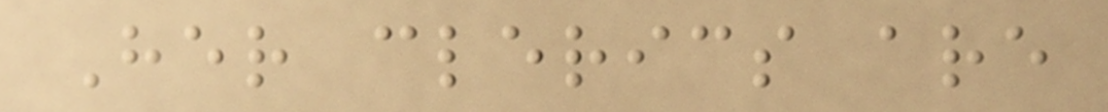Her clerics are
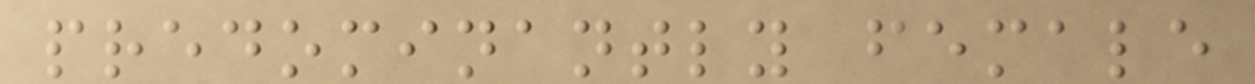predominantly female
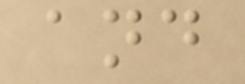and
